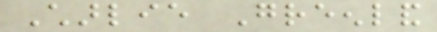Charlie Greenland
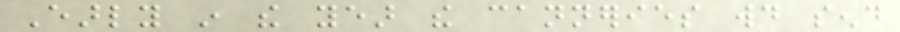Early in the year the canneries would send
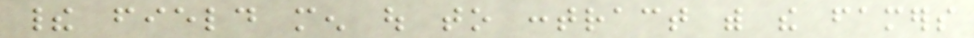their field men out to contract with the famers
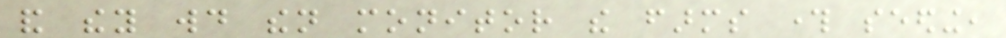and they would then monitor the farms through seeding,
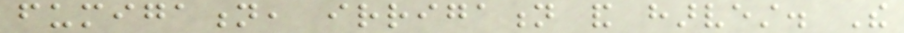fumigation, irrigation and harvest. The
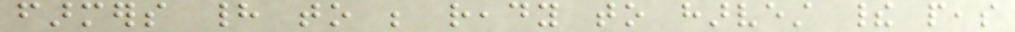farmers had to be ready to harvest their peas
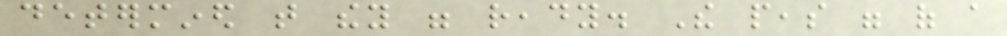determined that they were ready. The peas were of a
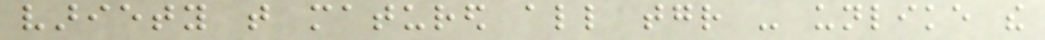variety that matured all together - unlike the
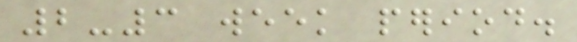2-3 week period.
